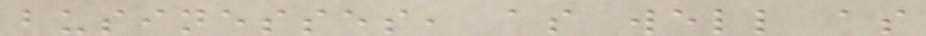businesses, as well as
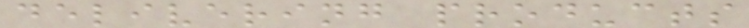delivering products
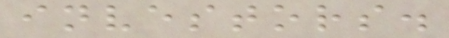investors.
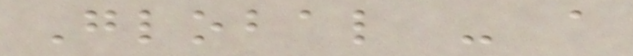Global - a
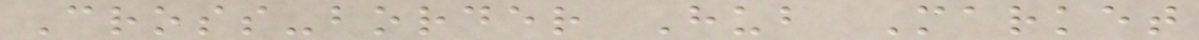Cross-border Hub Market
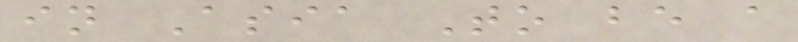in Asia To be a
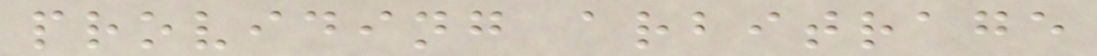providing arbitrage
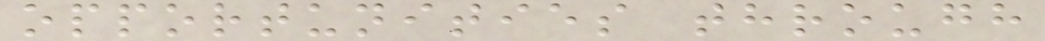opportunities through
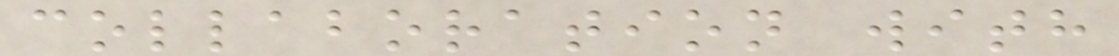collaboration with
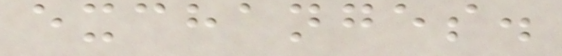exchanges.
